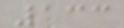133
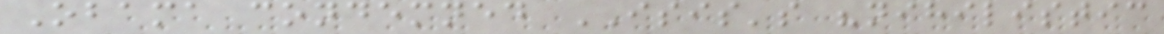Obama condemned ISIS's "nihilistic
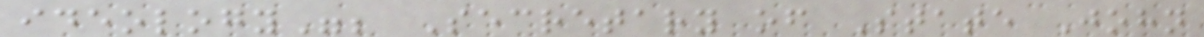ideology"; Secretary of State John
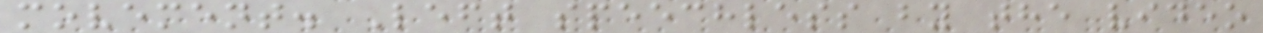movement. Left speechless by the video
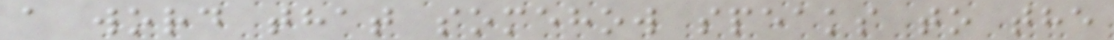a word that somehow speaks to the
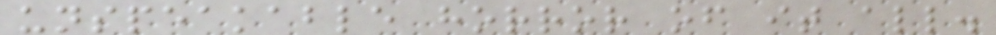unspeakable horror of it all.
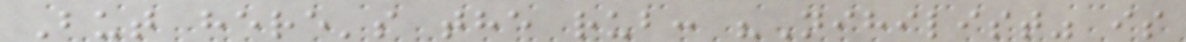But here's the rub: "Nihilist" is
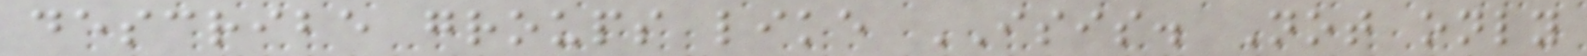describe groups like ISIS. Not only
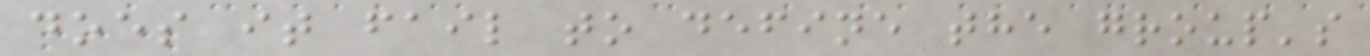does it fail to define the group's
